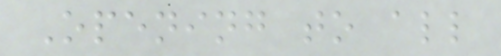Opening to all
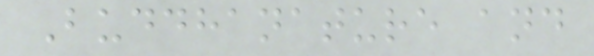Buddhanature and
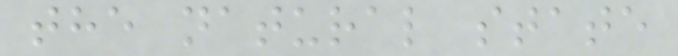the natural state
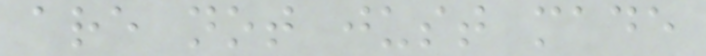are not just made
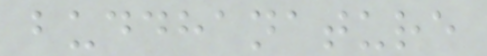buddhanature
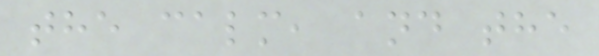the calm, and the
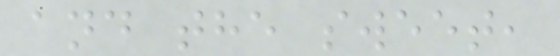and the sweet,
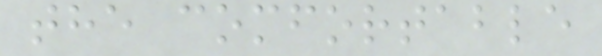the comfortable
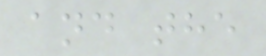and the
